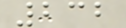232
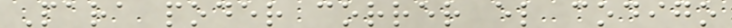Para poder correr el codigo
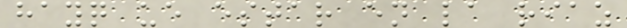hayq ue estar en la riaz
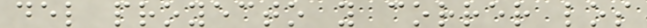del proyecto y correr los
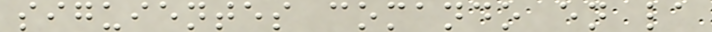siguientes comando en la
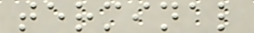terminal
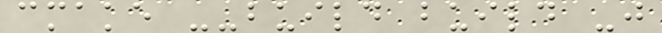cmake --build build -j
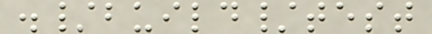./build/test
